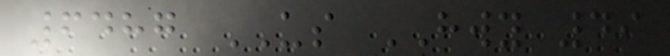6487 US HWY 49
